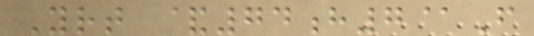Yrt &74h7@F
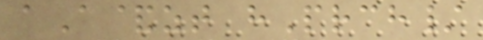aA&zt hPrch/
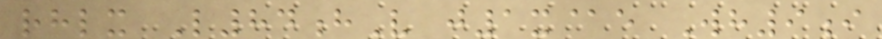rhlx L84hV j1x@e Wh9i
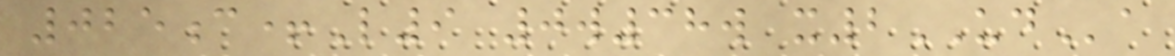025c+L9 0w38w x2UDa
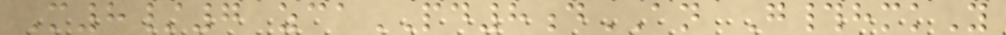M8/7 zcaPD8dAN G#hmkY
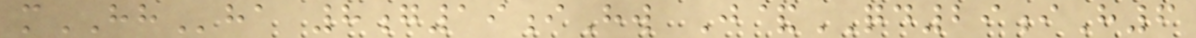mHHha 8g19iHw J&QD29iH6
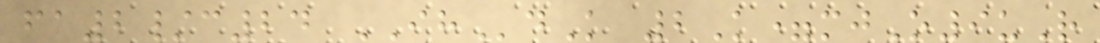fa2/c24 IHdK 2K=mjO9uR
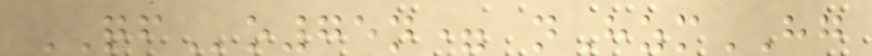QFo75n= nHzmHG
